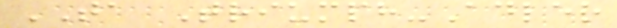TA Triumph-Adler
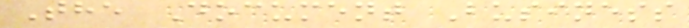The Document Business
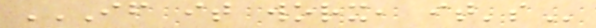IF IT WORX, IT'S
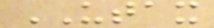UTAX
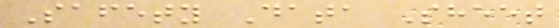Safety Data Sheet
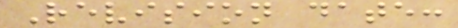Revision date:
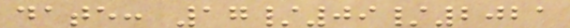date: 17/09/2021
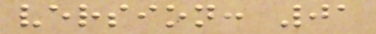version: 01
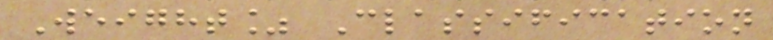Weight% Classification
